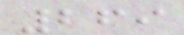269
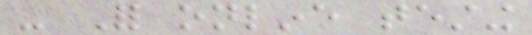- For online testing
